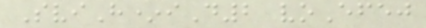SviH*iD2 voEfej
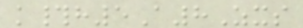k#h5A8Zxs
